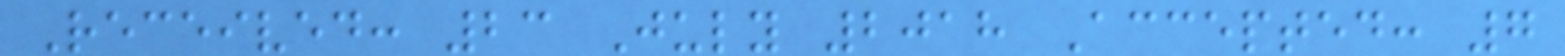Received: 23 July 2018 Accepted: 7
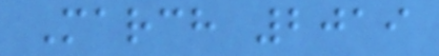March 2019
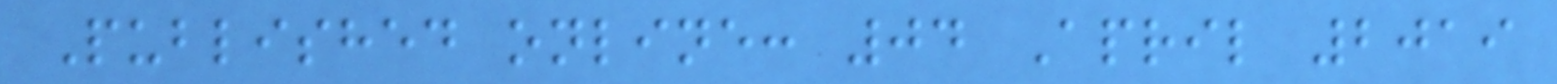Published online: 04 April 2019
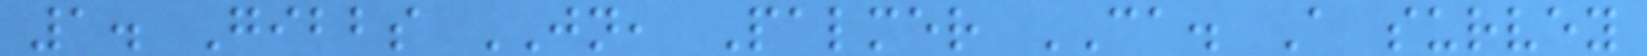1. Gibbs JN, Palmer CA. A survey
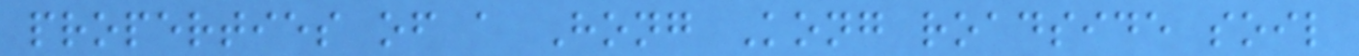properties of a Hong Kong roadside soil
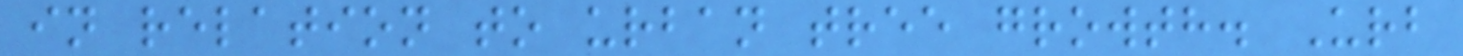in relation to urban tree growth. Urb
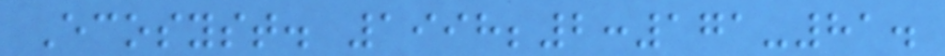Ecosyst. 1998;2:171-81.
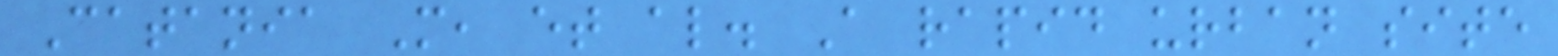Catania M, et al. A rapid urban site
